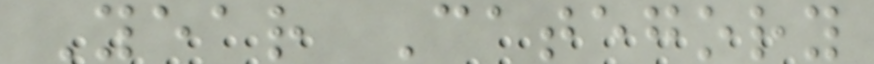Year Category
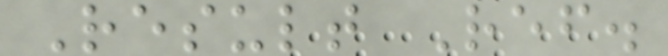Result Ref.
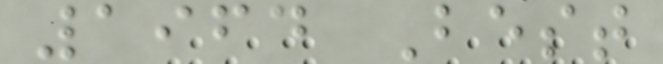1964 Best
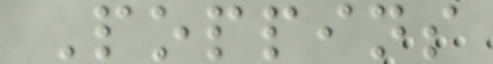Poppins
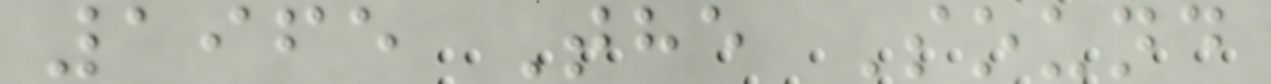1965 The Sound
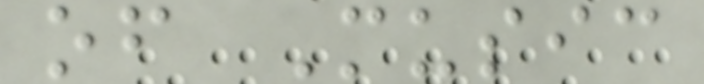of Music
